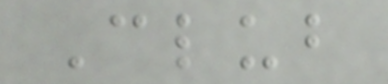Club
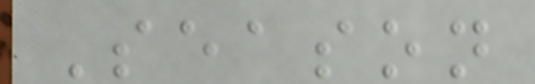Season
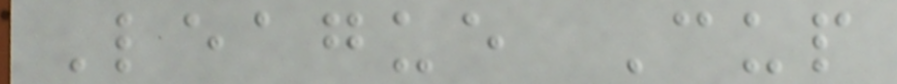League Cup
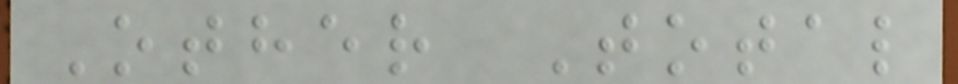Other Total
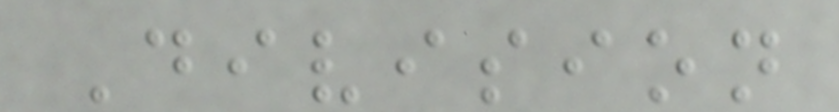Division
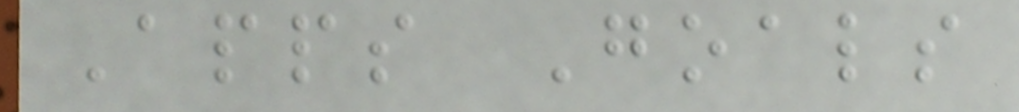Apps Goals
